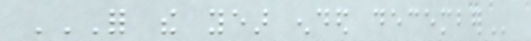FOR THE YEAR ENDED DECEMBER
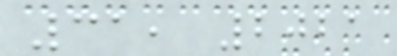31, 2021
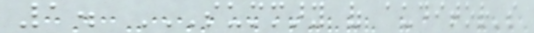1. SUMMARY OF AUDITOR'S
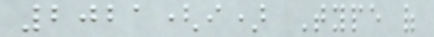2021(i) Type of
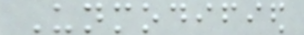Unmodified
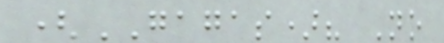(GAGAS)? No
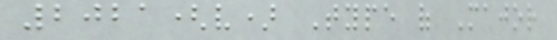2021(v) Type of Major
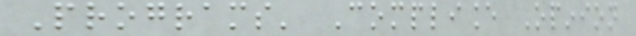Programs' Compliance Opinion
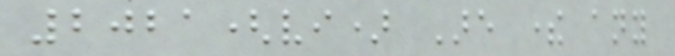2021(vi) Are there any
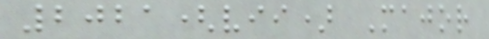2021(vii) Major
